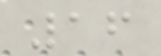16
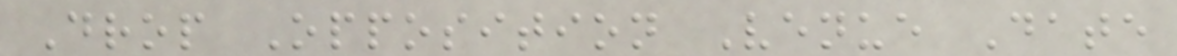Drop Opposition Venue Date
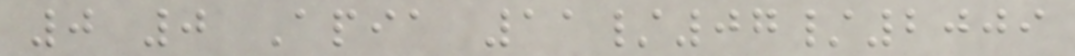0 0 Apia 11/07/2009
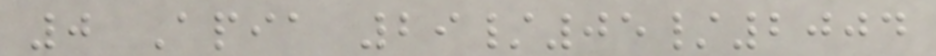0 Apia 29/05/2004
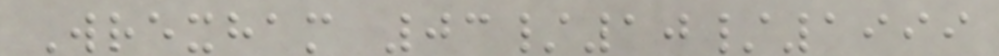Wrexham 03/10/1999
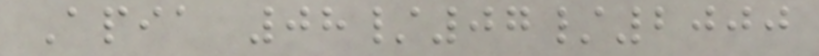Apia 08/07/2000
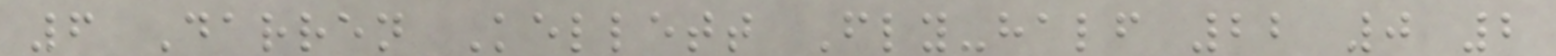6 Darren Kellett Fly-half 22 0 2
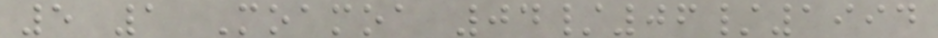5 1 Moamoa 04/06/1994
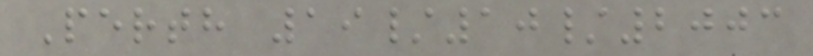Perth 19/10/2003
